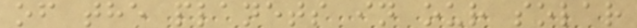of the planets in our solar
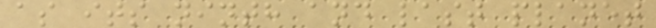as its ninth and last planet
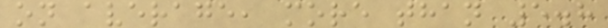on average, more than 5.8
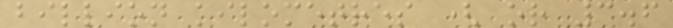billion kilometres ( or 3.6
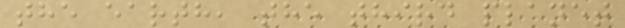the earth, the third planet
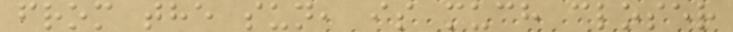from the sun, is much closer
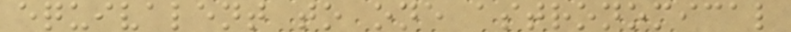equivalent to one astronomical
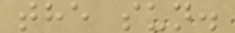the sun.
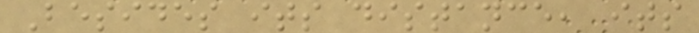Besides its distance, its
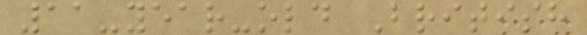11-year-old British
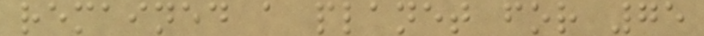remained a planet for 75
